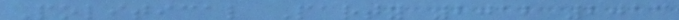Political Party 2012 2013
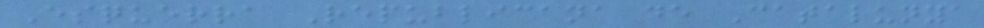Esquerra Republicana de Catalunya
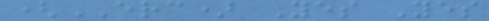(ERC) Yes Yes
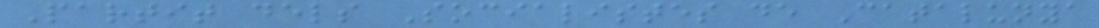Partit dels Socialistes de Catalunya
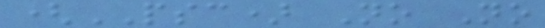(PSC) No No
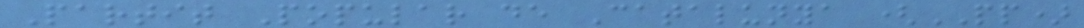Partit Popular de Catalunya (PP)
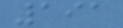191
